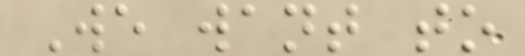We want to
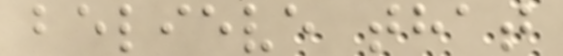believe that
